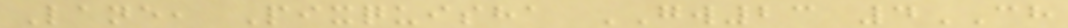Lane, Pixquisha GW23 4CH
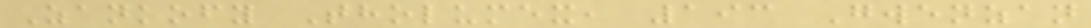Zankofy Tholumex, 193 Gwenzan
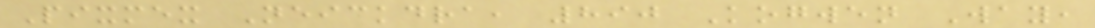Pixmex Neickdra, 890 Kogwen Way,
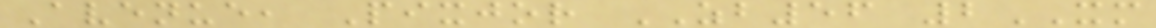Avenue, Pixjor ZB56 2XM
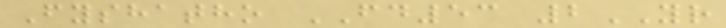Fyshatho FD53 2YR
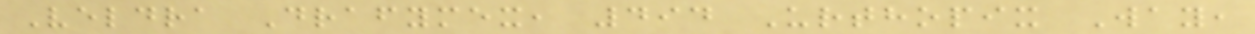Veldra Drafymex, 494 Urthopix Way,
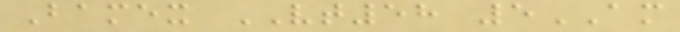Bamex VT58 5AM
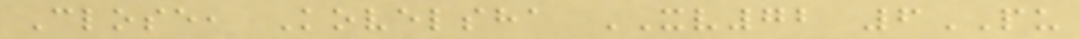Close, Kovelsha XV72 6PU
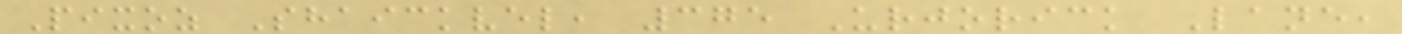Pixoz Shaickvel, 375 Urjorick Lane,
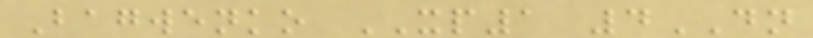Bagwenko XP1 4DN
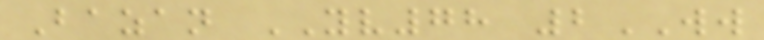Bazan YV78 2WW
